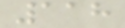118
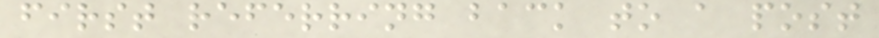first referring back to a post
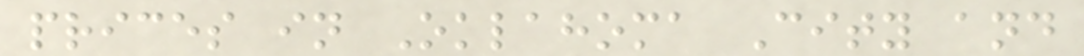prices in Oklahoma City and
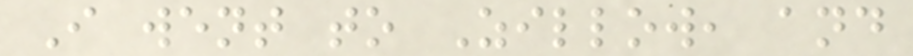I went to Zillow, and
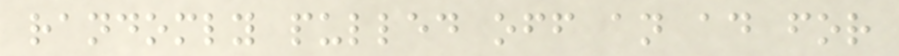randomly pulled off an ad for
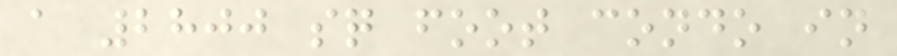a 2800 sq foot condo in
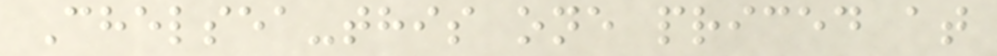Chelsea-this one priced at
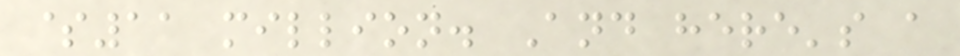$11 million. And here's a
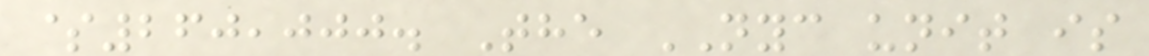$260,000. The NYC unit is
